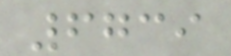6739
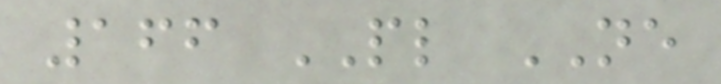166 PL NE
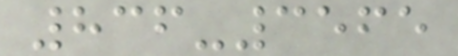836-3565
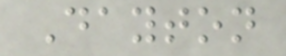Dayton
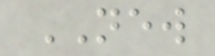NEW
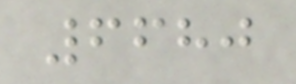6680
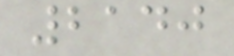2140
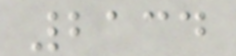2134
